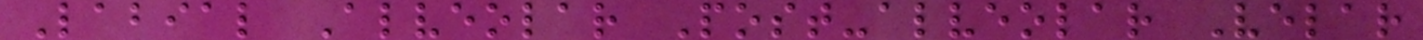Labial Alveolar Post-alveolar Velar
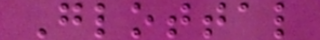Glottal
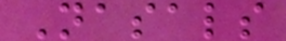Nasals
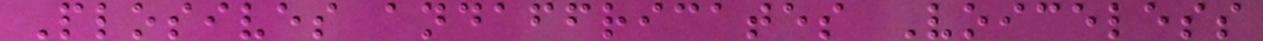Plosives andaffricates Voiceless
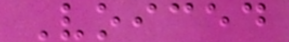Voiced
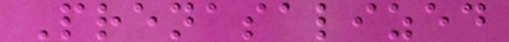Prenasalized
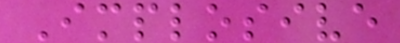Implosive
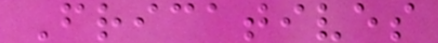Fricatives
